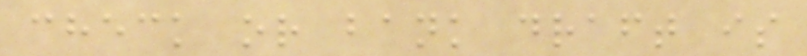check or bank draft is
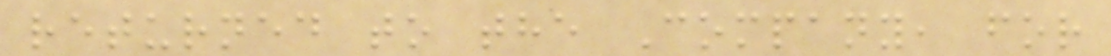returned to the Company, for
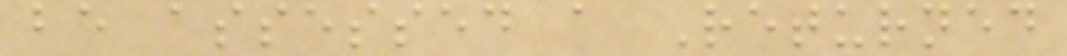be assessed a Returned
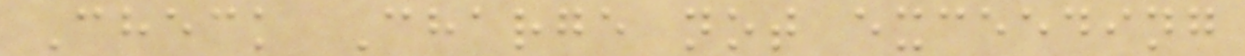Check Charge not exceeding
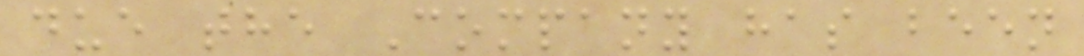due the Company has been
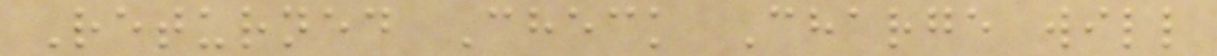Returned Check Charge will
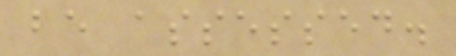be assessed.
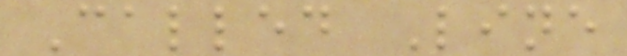Called Line
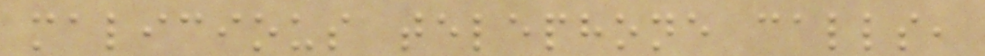malicious telephone calls,
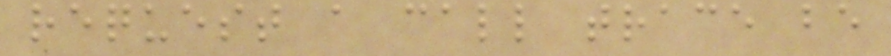request a call trace be
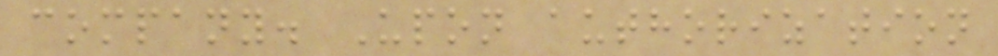company. Upon authorization
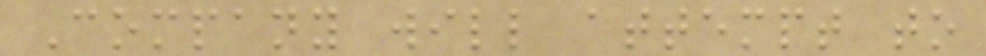Company will attempt to
